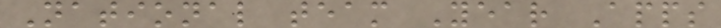National team Year Apps
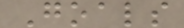Goals
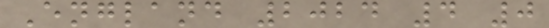England 2024 4 0
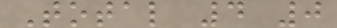Total 4 0
